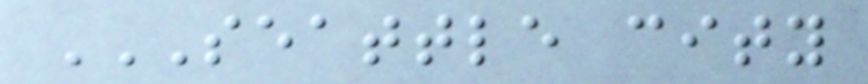SEATTLE CITY
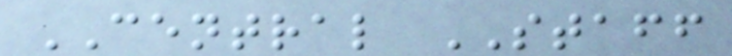CENTRAL STAFF
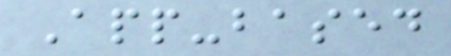App-based
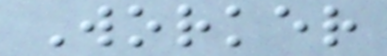Worker
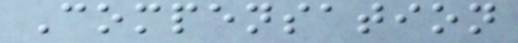Compensation
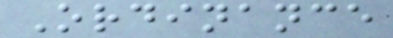Ordinance
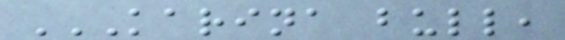KARINA BULL,
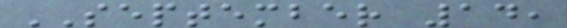SEPTEMBER 14,
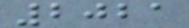2021
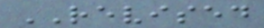REVISED
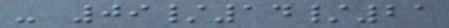- 09/14/21
